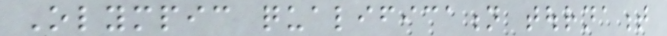Olympic qualification tournament
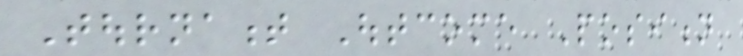Tournament Outcome Position
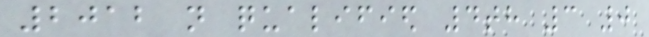2012 not qualified 4th 3 0
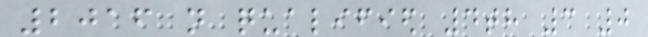2016 not qualified 4th 3 0
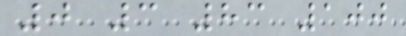0 3 83 100
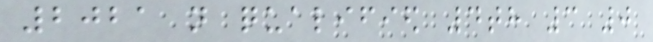2021 not qualified 4th 3 0
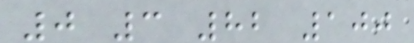0 3 82 100
